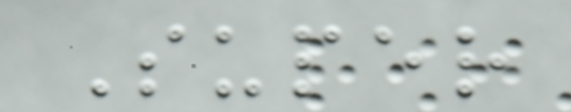Super
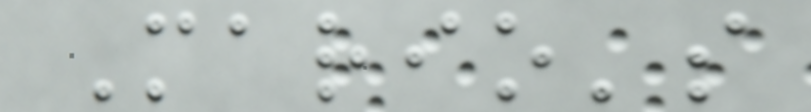Mario's
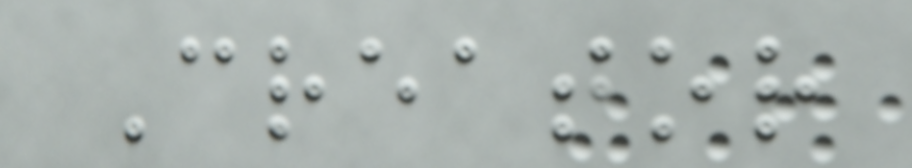Creator
